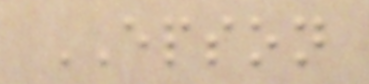EPSON
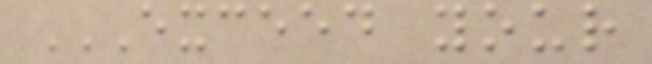EXCEED YOUR
